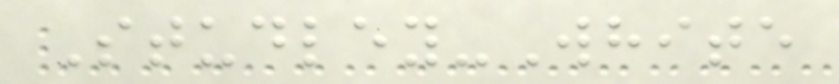Studley-White
